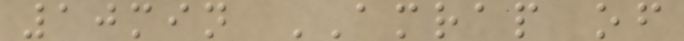10min AMRAP of
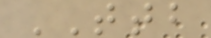TTB
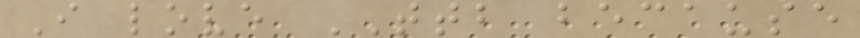I love TTB because
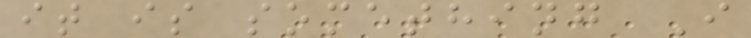it is something I
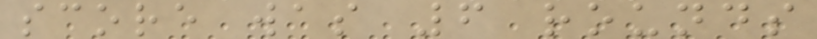score was 6 rounds
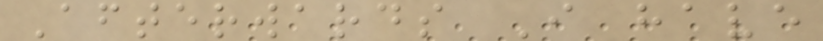Afterwards I have
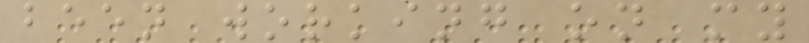been working on my
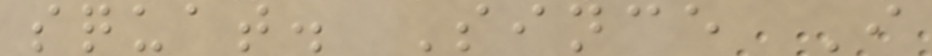squat. Since I
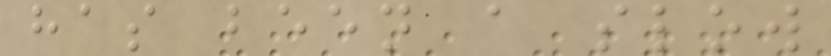has been a slow
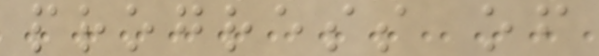progress of
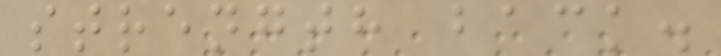strength back.
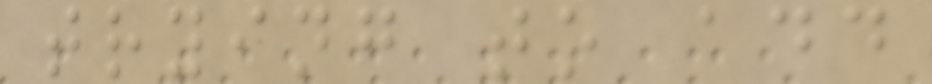trying to add
